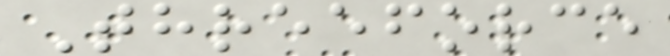Threeforce
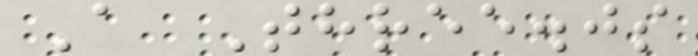A Three.js
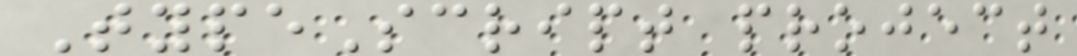TypeScript project
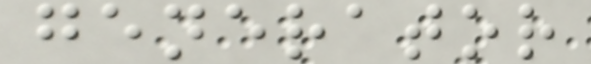generator
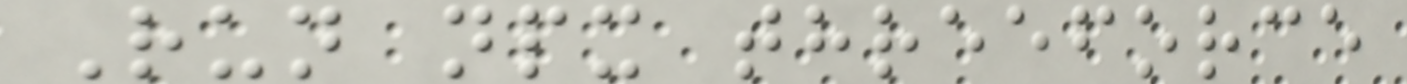Run npx threeforce
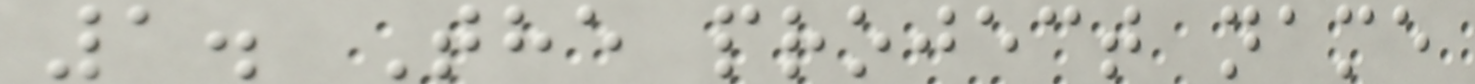1. The project name
